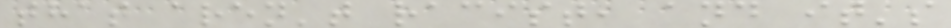that aren't racist, and it's
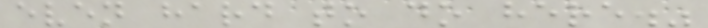even hard to do here."
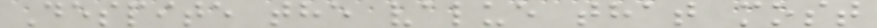Despite the value that most
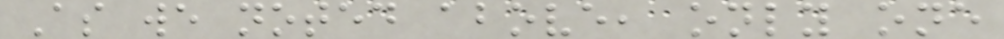As we noted above, only one
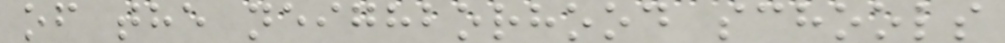of the neighborhood schools
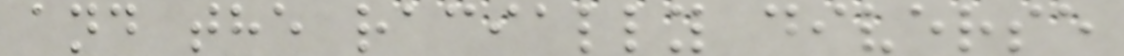and the racially diverse
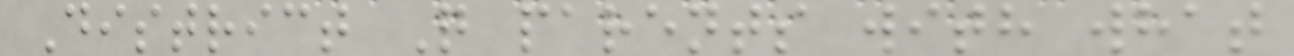District Q parents with what
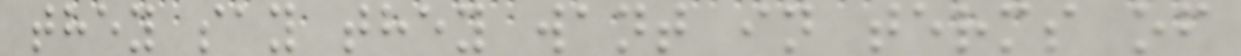they say they want in terms of
